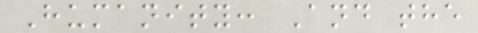Humanity: And the
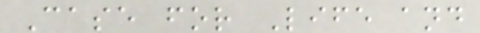Case for Life and
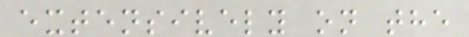extensively on the
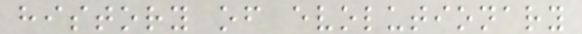history of evolutionary
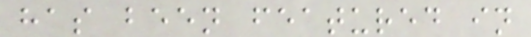has been featured in
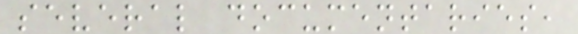several documentaries,
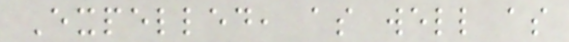Expelled, as well as
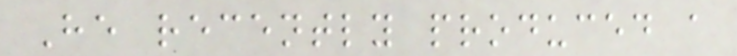He recently produced a
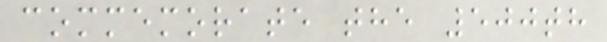commemorate the 500th
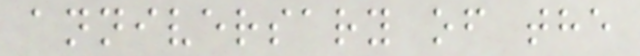anniversary of the
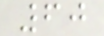60
